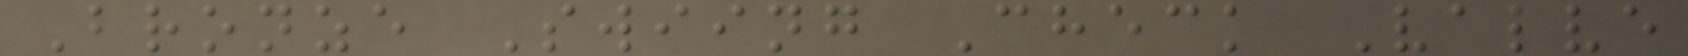Bronze Swiing Check Valve
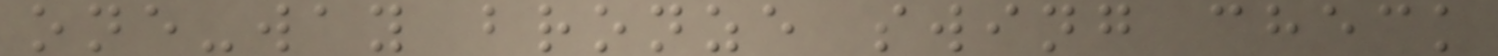one-way bronze swing check
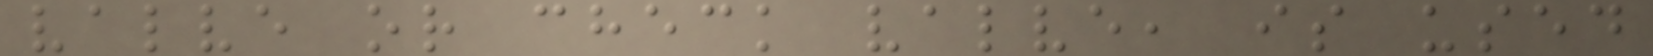valve or check valve, is used
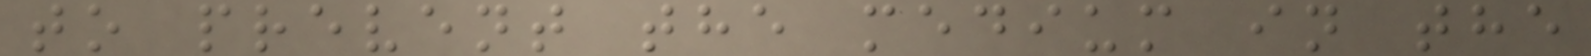to prevent the medium in the
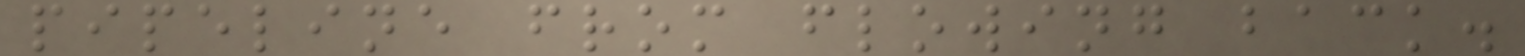pipeline from flowing back.
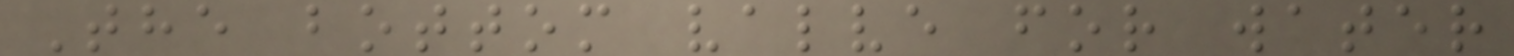The bottom valve for water
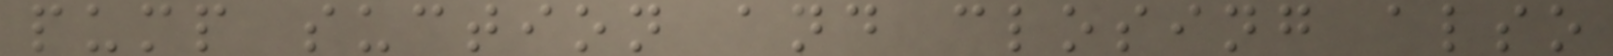pump suction and closing also
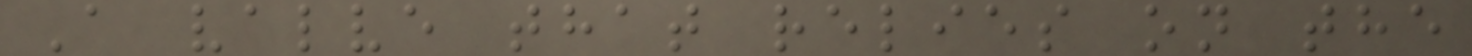A valve that relies on the
